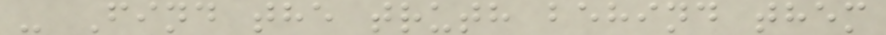- Find the truth behind them
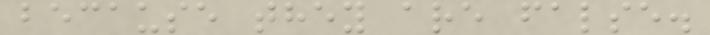because they are false.
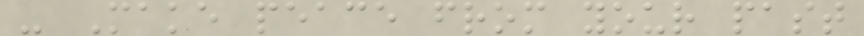- Make peace from your past
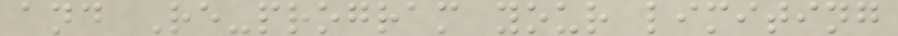and Re-program your limiting
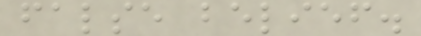false belief.
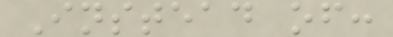Instead of:
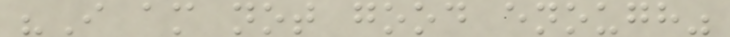"I am not good enough"
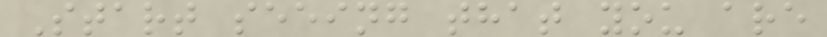Start seeing that you are
